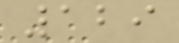129
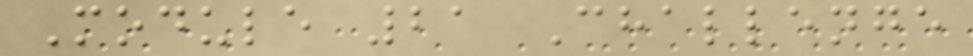Module 21 Challenge
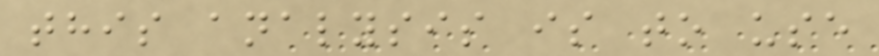this analysis is to use
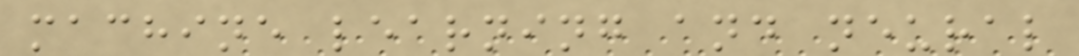machine learning and neural
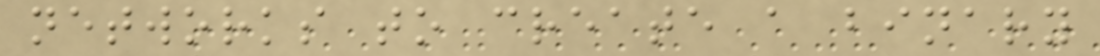networks to create a binary
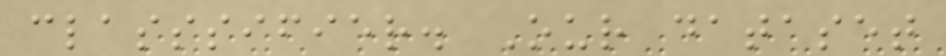classsifier. Our dataset
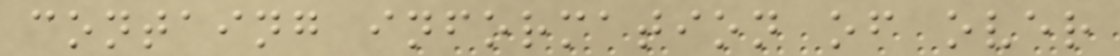containg information of over
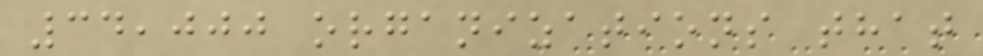34,000 organizations that
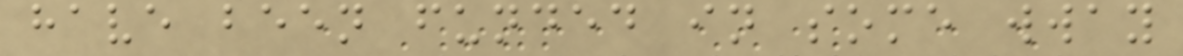have been funded in some wway
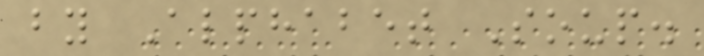by Alphabet Soup.
